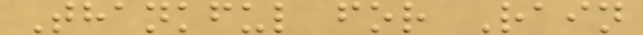Thankful for Rain
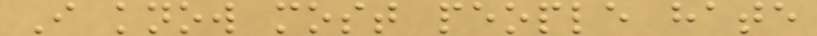I know most people hate
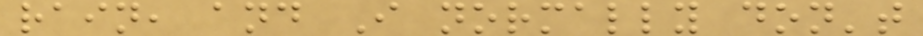rain, and I normally don't
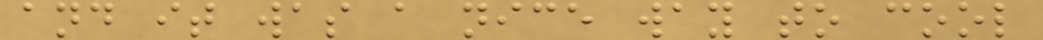and it was a nice way to cool
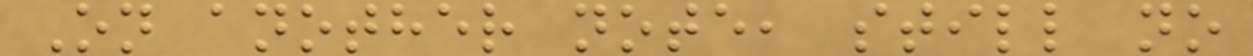On another note, still no
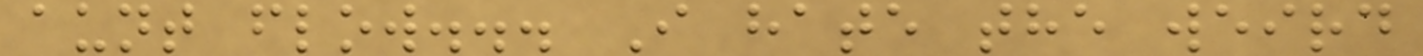aunt flow... I hate the weird
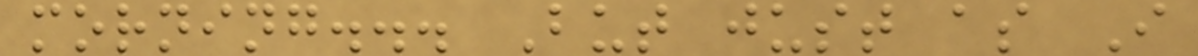morning... But just as I
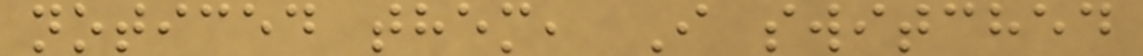noticed them, I switched
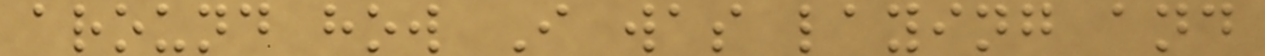around how I was laying and
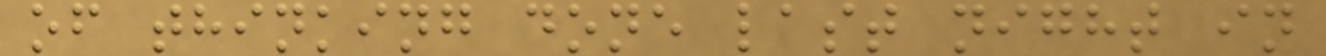of thinking done last night in
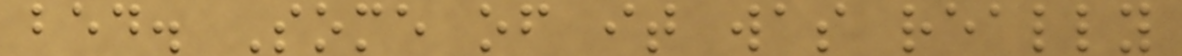bed. Some of it was really
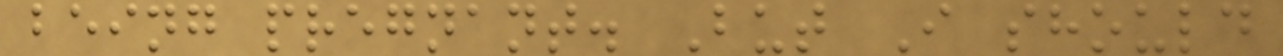being pregnant. But I should
